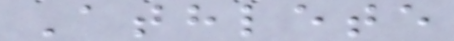Athlete
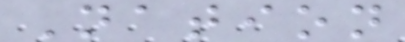Nation
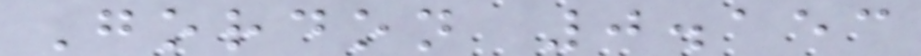Gordon 0.153
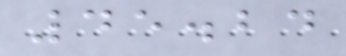45.24
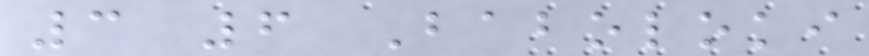3 6 Baboloki
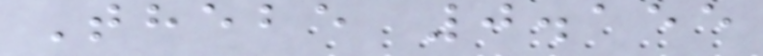Thebe 0.155
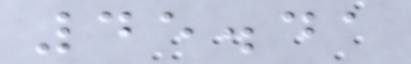45.41
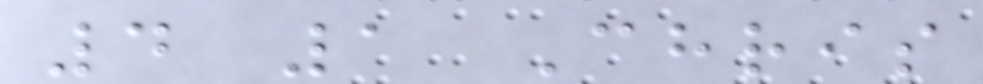4 1 Chris
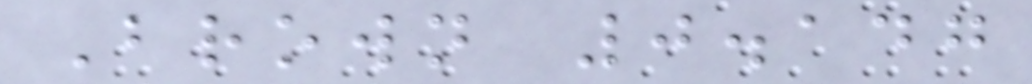Brown 0.147
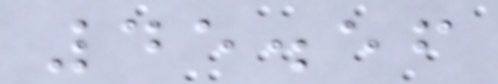45.56
